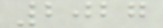2027
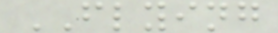FLYING
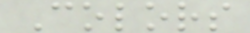Colors
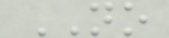NO
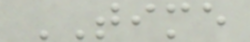TIME
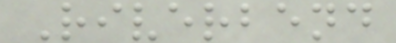Riverbend
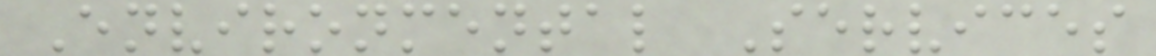Environmental Services
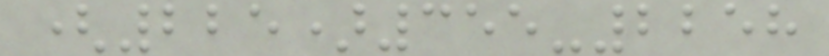(225)355-2258
